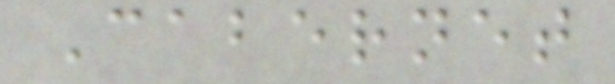Cabernet
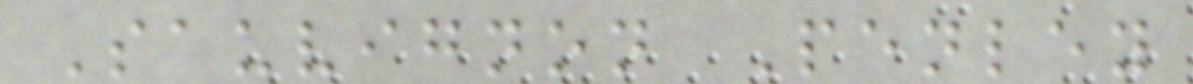Sauvignon Penley
